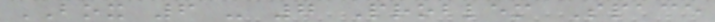BOX 6 - 7 Problem Space
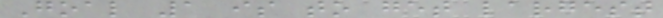Goal 1 is to get largest
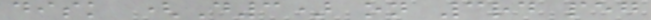disk (D3) on 3rd peg
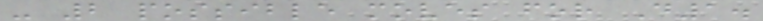- 2 possible moves for D1.
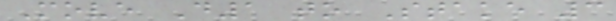Move D1 to Stake 3
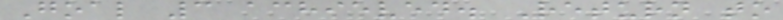Goal 3 achieved. Return to
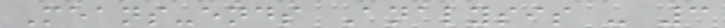Means-ends Analysis - 3
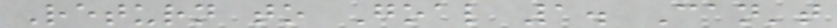Return to Goal 1. Can't
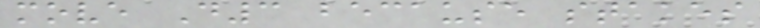move D3 because stakes
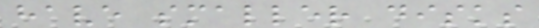have smaller disks
